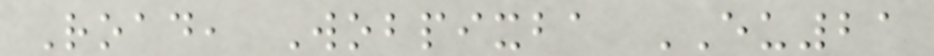Road, Wobpixba EU21
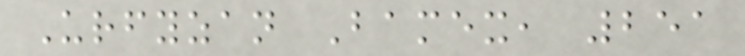Urfyzan Bamex, 251
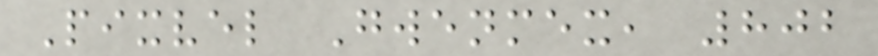Pixvel Gwenmex, 802
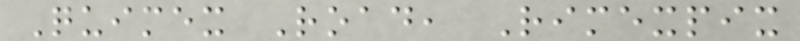Quimex Road, Rimexpix
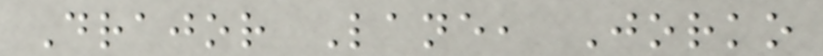Drajor Lane, Jorko
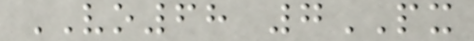VO68 7PX
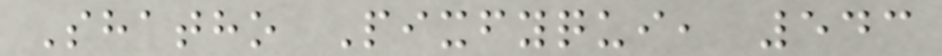Shatho Pixfyqui, 543
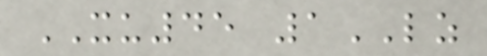XU45 1LZ
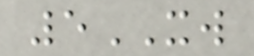5XW
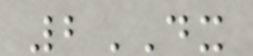2DX
